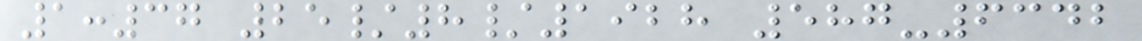1:37 25/8/1928 587-6342
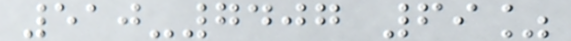510-7407 69%
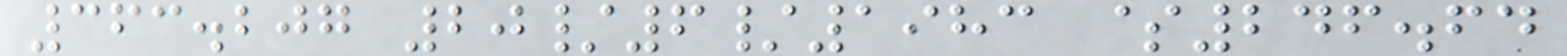363.207 20/6/1983 $246.64
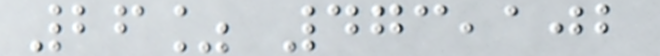26% 473,102
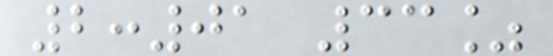2:01 33%
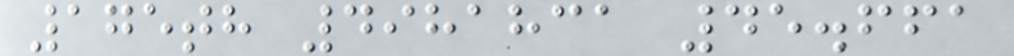175th 4981831 45.661
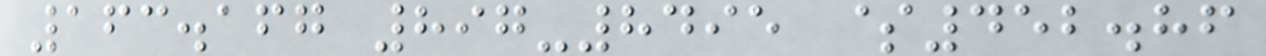163.167 897-8495 $452.86
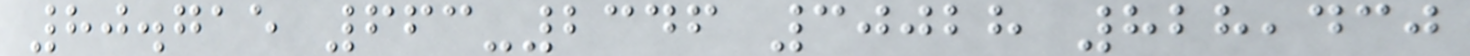80.715 663-2346 30028 828,430
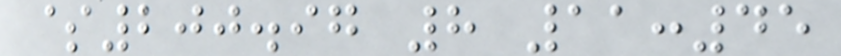$200.97 8 11:45
